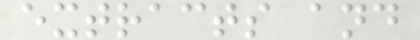extracts and
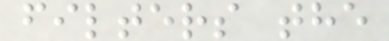filters the
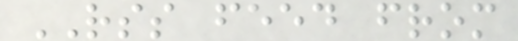RSS feed from
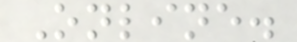Online.
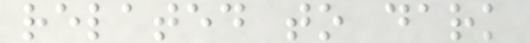related to dark
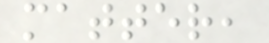matter,
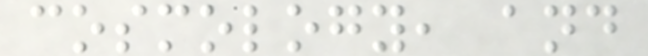cosmology, and
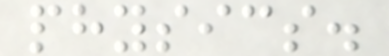physics.
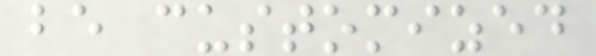be customized
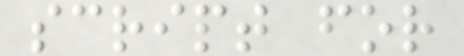script for
